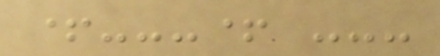+---+ ---
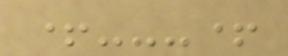+---+
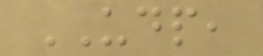UDP,
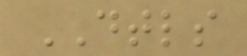DTLS
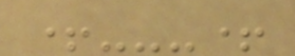+---+
